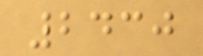2430
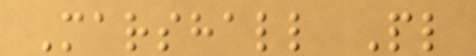Marshall Pl
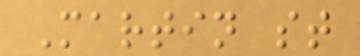Martin st
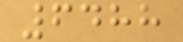6488
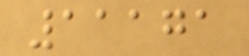11171
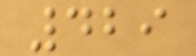429
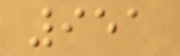951
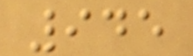945
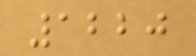1220
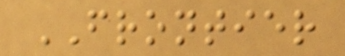FRONTIER
